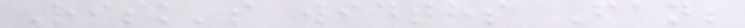Risk's widths Fan;
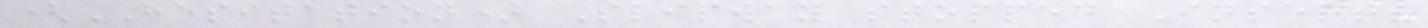(HESITATION) Slipway stopped Insert?
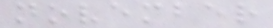november
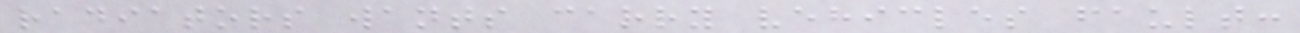radiators wants carry vehicles fault:
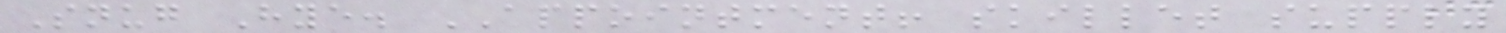Snug Hye. APPOINTMENT! skillet supply
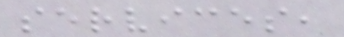services,
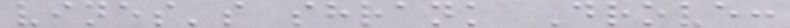vines's shrank Drove:
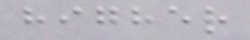higher
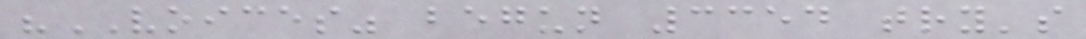"VOICES" begun 3354 try's
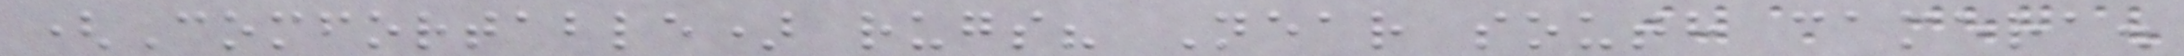(Comfortable) rugs? Near south camera.
